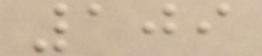109
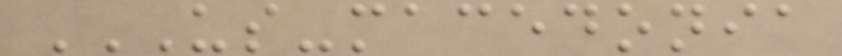US-MACEDONIA
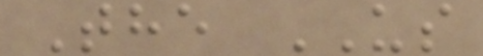The US
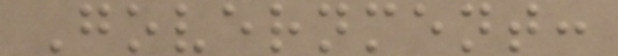Government:
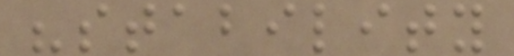"stability
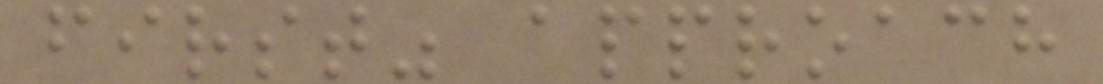first" approach
